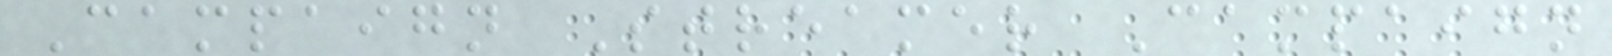Campaign Streamer Campaign
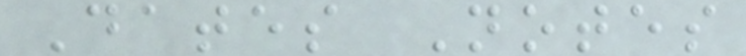Dates Notes
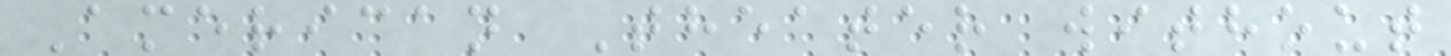American Theater without
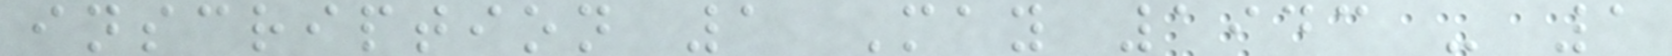inscription 1 May 1943 - 1
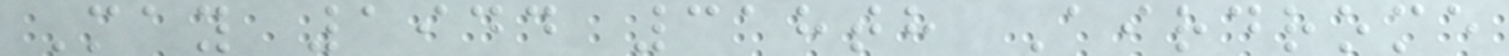May 1944 318th Airdrome
